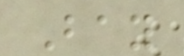Bay
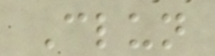Clun
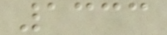1333
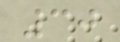30
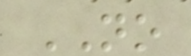NO
